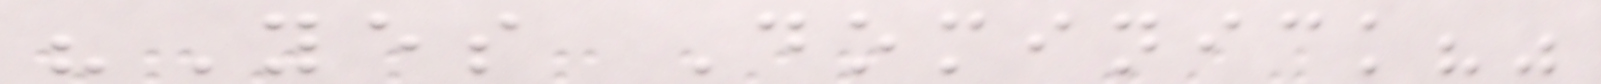"Yes Dominick?"
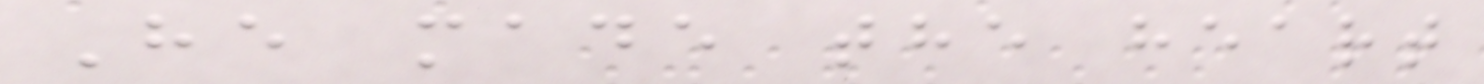He made the heart
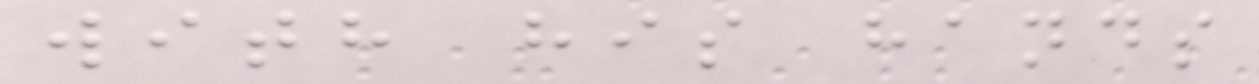with his hands
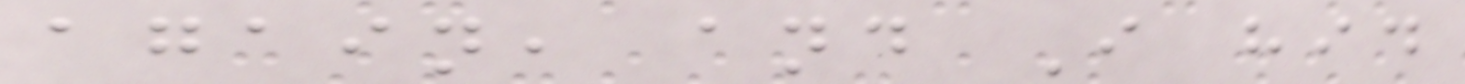again, and I hid
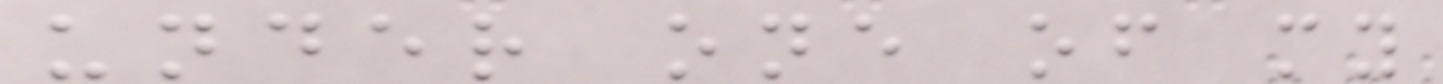under one of my
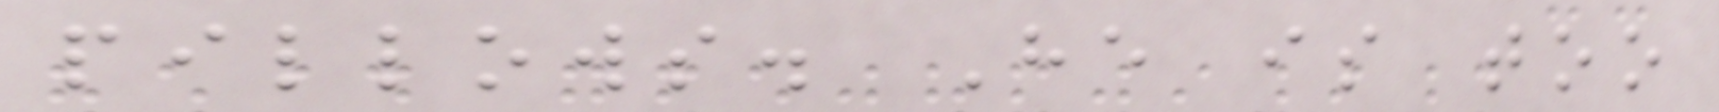pillows. He is too
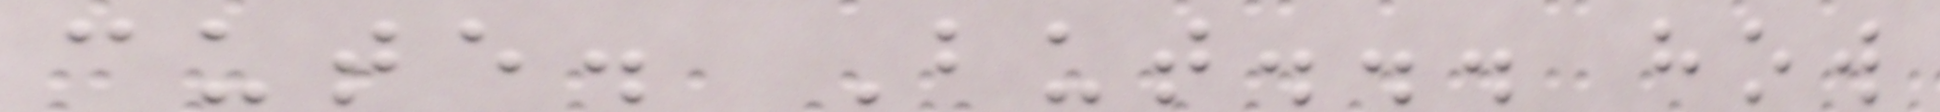cute. But... how
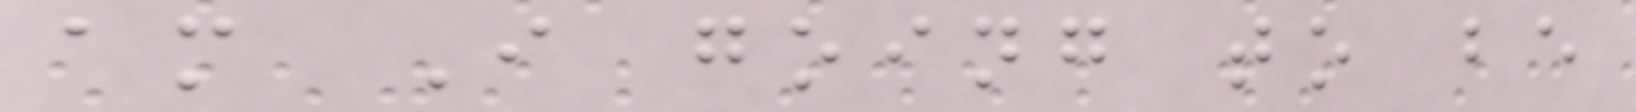am I going to be
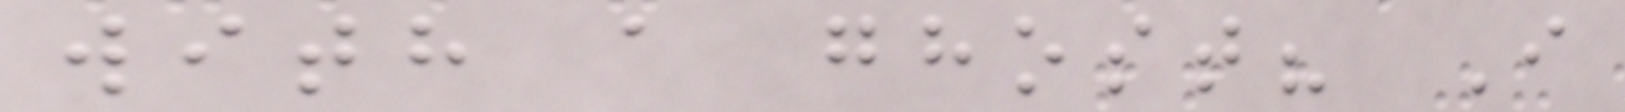with a ghost? I
